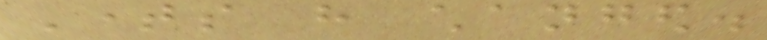Times have changed.
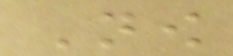Now
